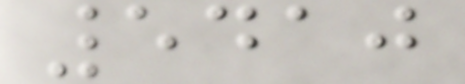5410
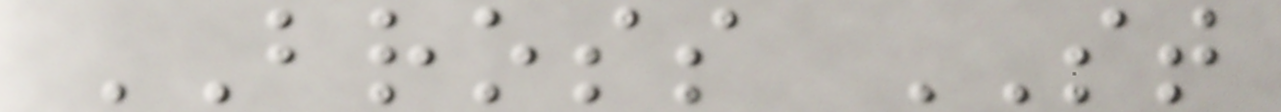BROSS ST
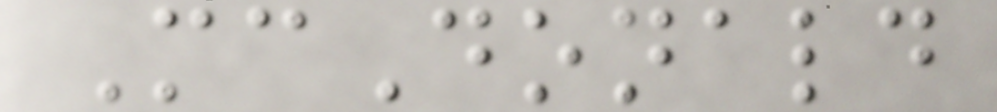McDonald
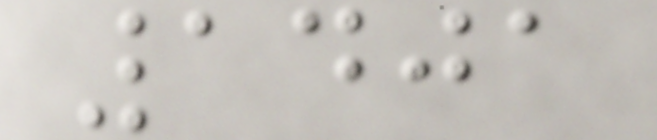1401
